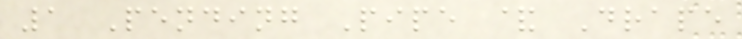1 Pending Pipe & Drape
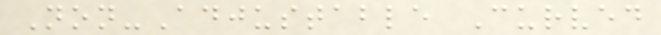Non-Adjustable Curved
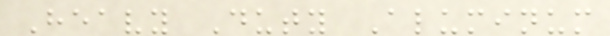Heavy Duty Aluminum
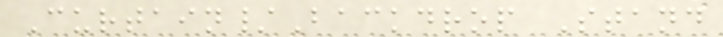Curtain/Backdrop Stand
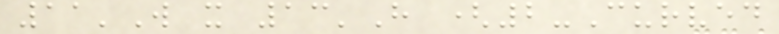11'W x 13'H (2-Curved
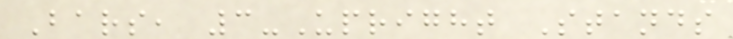Bars, 3-Upright Stands
